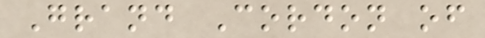Grand Cordon of
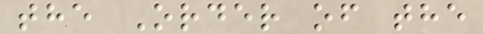the Order of the
